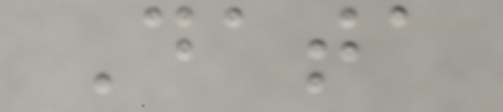Data
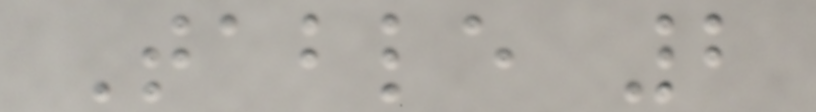Table 2
